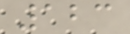123
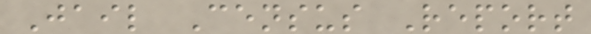Jail Census Report
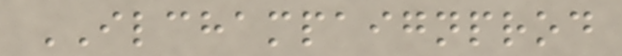ILCHAMPAIGNPROD
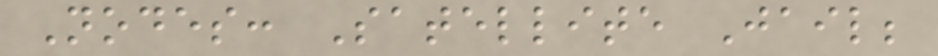Nodes: Satellite Jail;
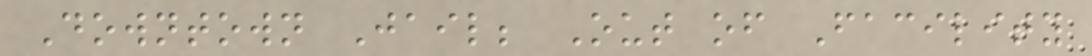Downtown Jail; Out of Facility
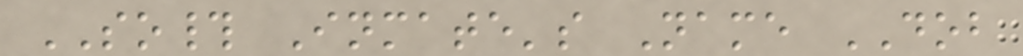SO# Inmate's Name DOB
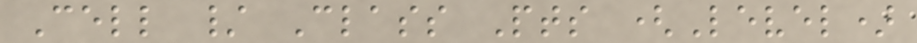Cell / Class Pts (Level)
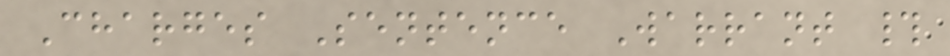Charges Sentence Warrant #
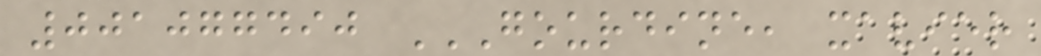001077490 GOURDINE, XAVIER
